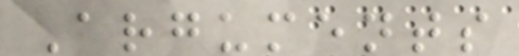Arguments
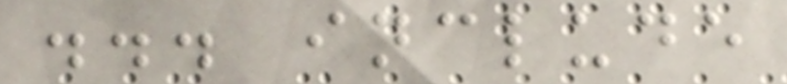... include
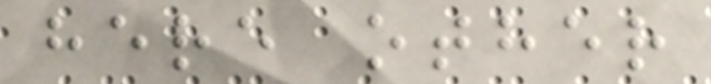here other
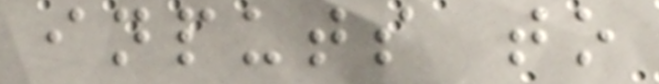inputs to
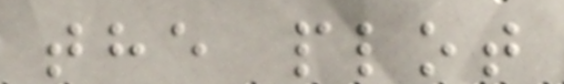the plot
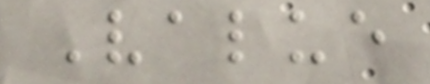Value
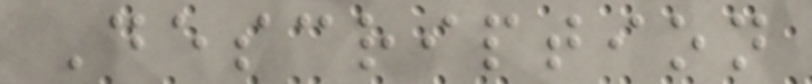Description
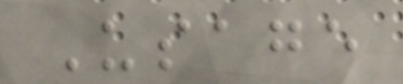Usage
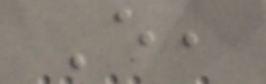E,
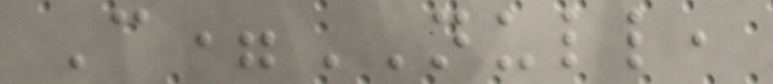C=NULL,
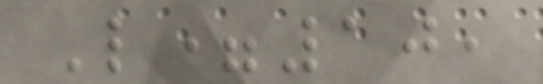L=10,
